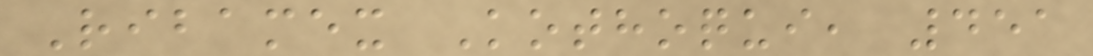Ribamex Kothoqui, 451
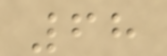68
